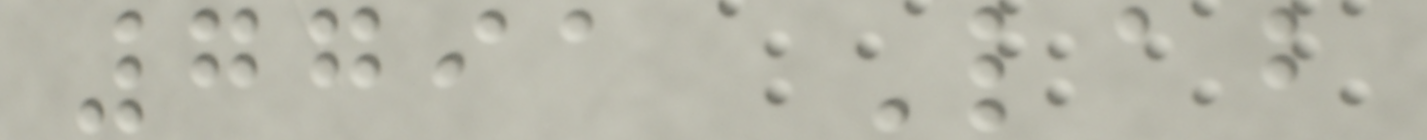7791 Lab
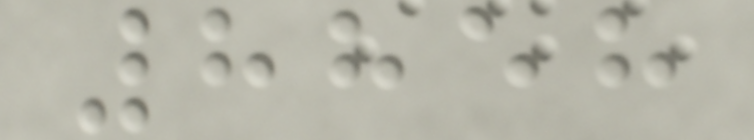8858
